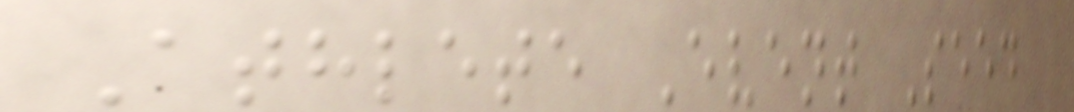Athlete Event Seed
